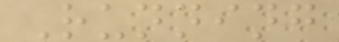Running
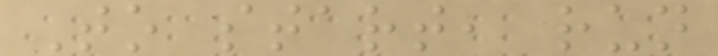To start, run
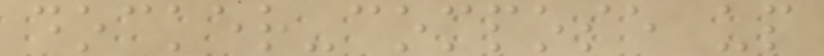docker-compose up
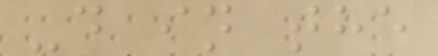-d in the
